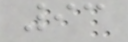93
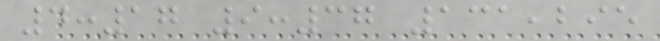4:17 9:37 131,295
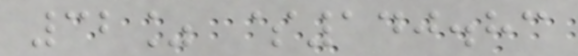32% $140.83
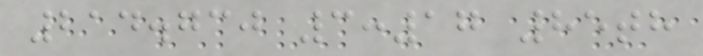214.730 3:17 85th
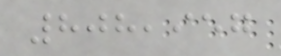808,957
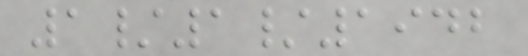1/1/1942
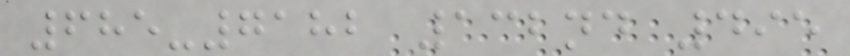685-7182 132nd 495
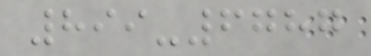899-6787
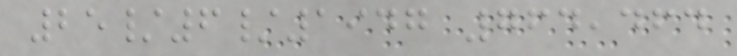25/6/1947 764,464
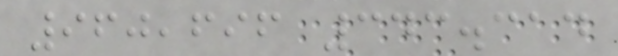960,696 343.314
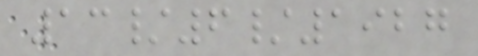13/6/1927
